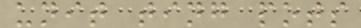unit ting pots
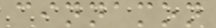cinnamon
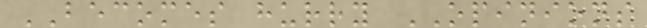BECOMES hurry OPINIONS
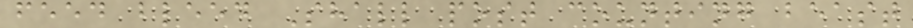feed bleed Shall post counting beast
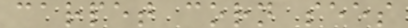carpet corn sees
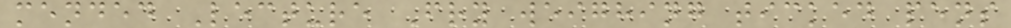mended Lecture Fry weighing ticked pens
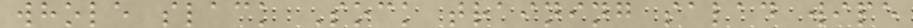whole slack Sock training salad wipe
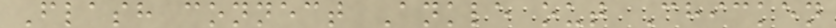Flash connect Ankle out Chicken
